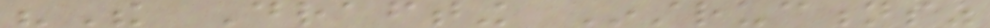"The Drafting Instructions"
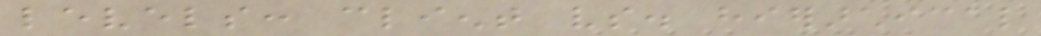levels: client vs. hierarchical
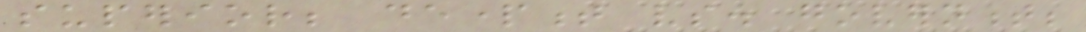superior; department vs. government;
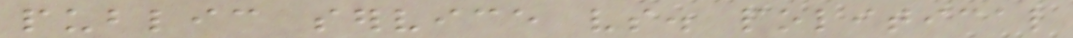public service vs. political
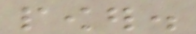power.
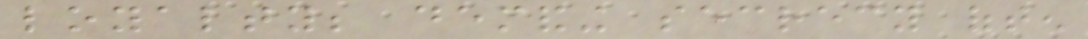loyalty; demanding secrecy often
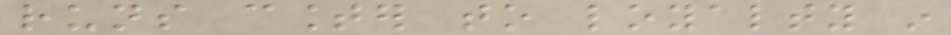runs counter to loyalty in
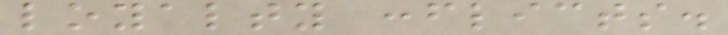loyalty conflicts.
